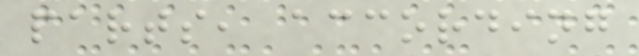parts, according
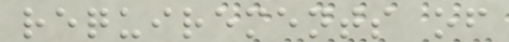requirements of
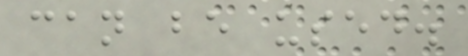can be used.
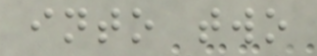into two
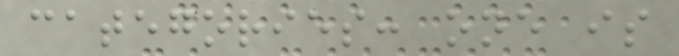categories: one is
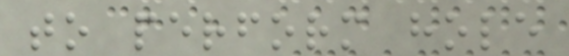to perform hole
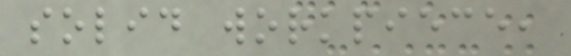solid workpiece,
